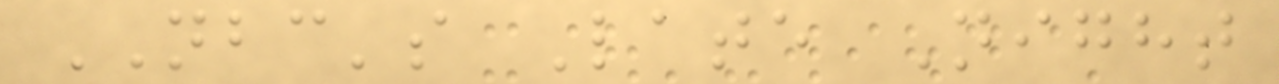NBC's Late Night
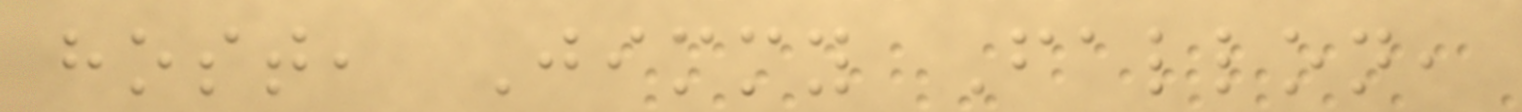host, Jimmy Fallon,
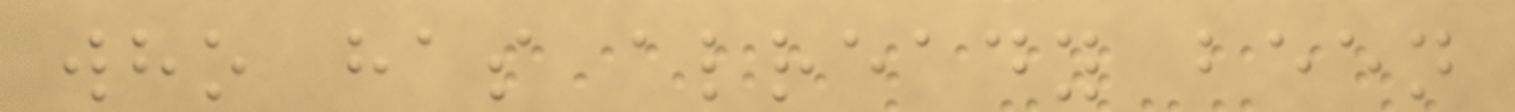who has already been
